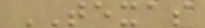TEXAS
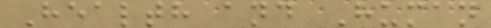Health and Human
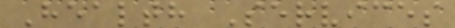Health Services
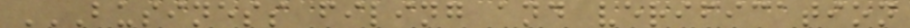BUSINESS FILING AND VERIFICATION
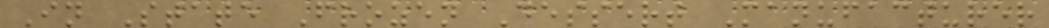In State Frozen Dessert Manufacturer
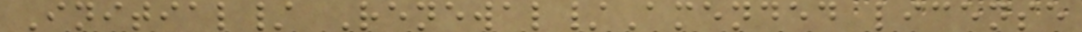Initial/ Renewal/Amended license
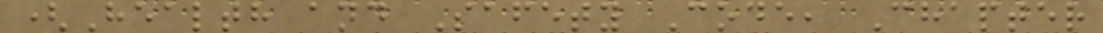(Health and Safety Code, Chapter
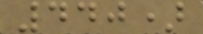440)
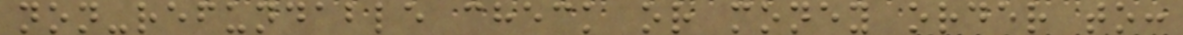non-refundable check or money order to:
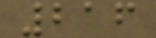216
